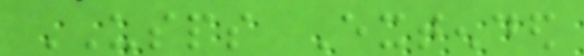USPS Extended
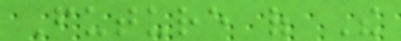Future of The
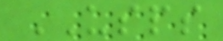USPS
